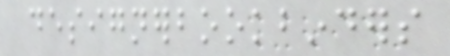designerbookbinders
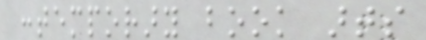contemporary book arts
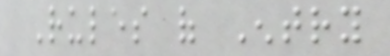Rules of Entry
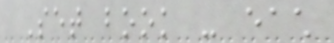Set book - each
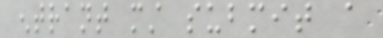entrant must submit a
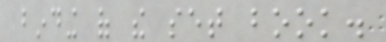binding of the set book.
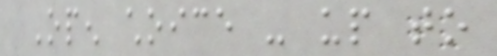Open choice - up to
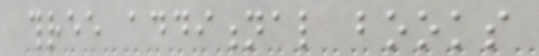three additional books
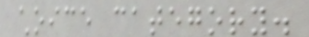choice category.
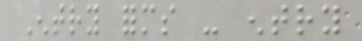Entry forms - entry
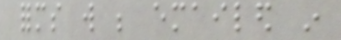forms will be emailed in
